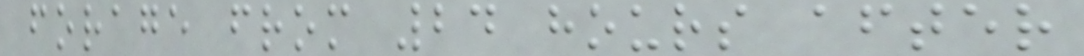forage from 24 hours after
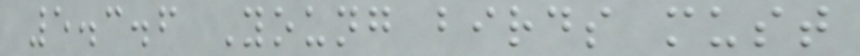5.3.6 Young birds must
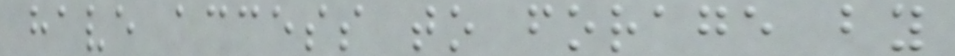have access to forage by
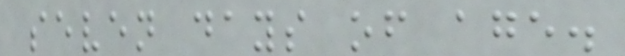seven days of age.
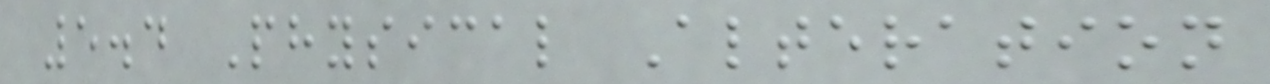5.4 Physical Alteration
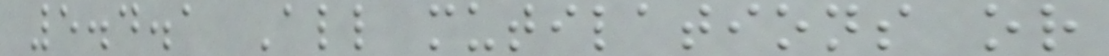5.4.1 All mutilations or
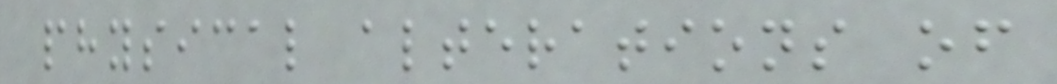physical alterations of
